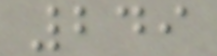249
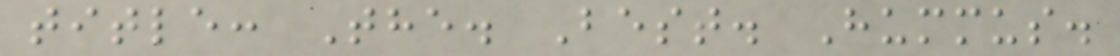title: The. Best. Hummus.
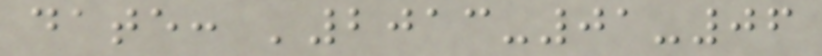date: '2013-01-06
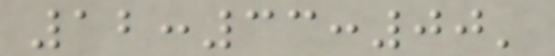12:33:00'
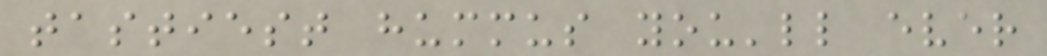tastiest hummus you'll ever
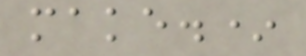make.*
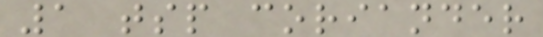1 tsp coriander
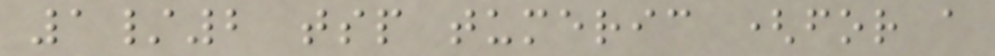1/2 tsp tumeric (for a
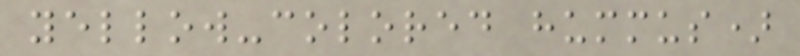yellow-colored hummus)
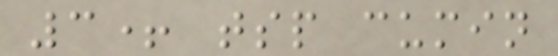3+ tsp cumin
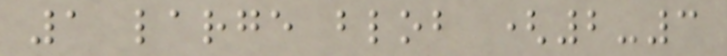1 large blob (2-3
